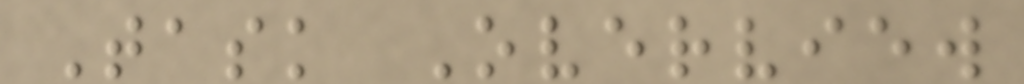Task Overview
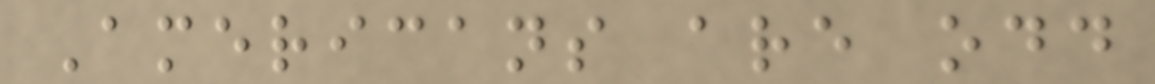Americans are odd
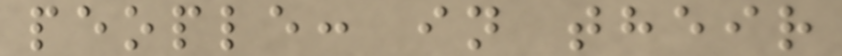people: in their
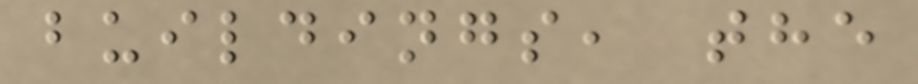buildings, the
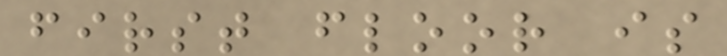first floor is
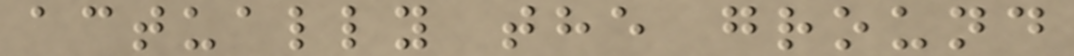actually the ground
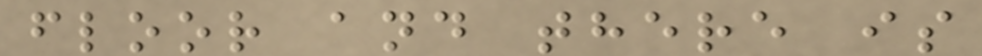floor and there is
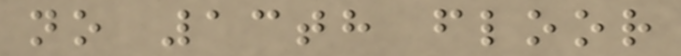no 13th floor
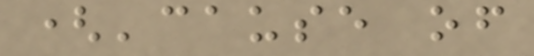('cause of
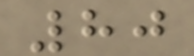80
